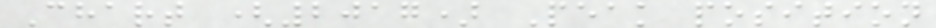Chart (2017) Peak position
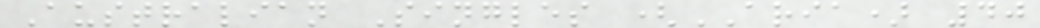Australian Singles (ARIA) 40
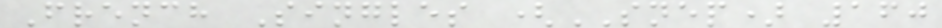French Singles (SNEP) 160
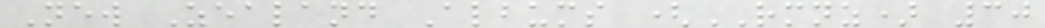New Zealand Albums (RMNZ) 30
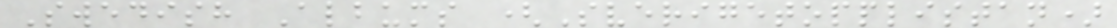Swedish Albums (Sverigetopplistan)
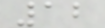12
